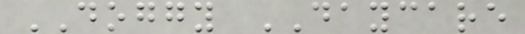DOGGY DAYCARE
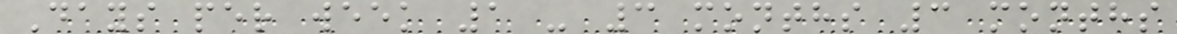Days per week 1 - 3 months 3 months
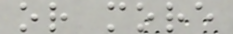or more
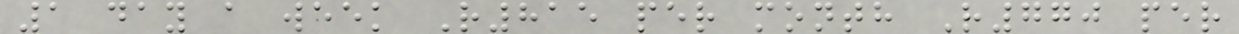1 day a week R815 per month R770 per
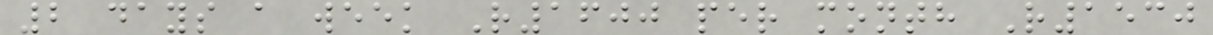2 days a week R1600 per month R1530
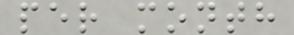per month
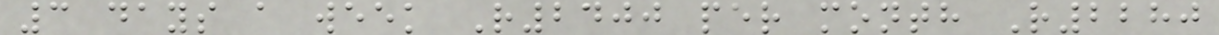3 days a week R2400 per month R2280
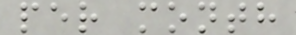per month
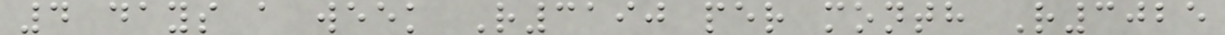4 days a week R3190 per month R3025
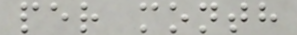per month
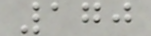170
